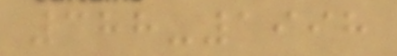388-1998
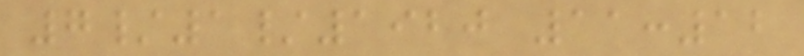7/1/1920 11:12
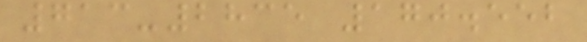713-2835 170.552
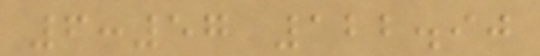6:57 122.90
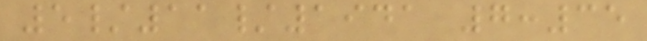5/11/1941 7:35
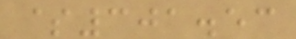$301.53
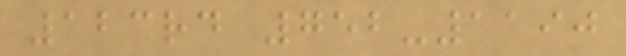123rd 752-1190
